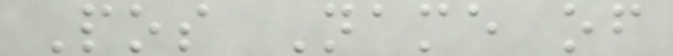Pos Name of
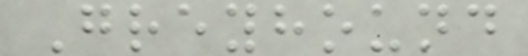Greyhound
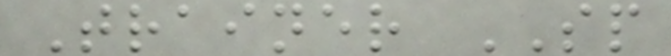Trainer SP
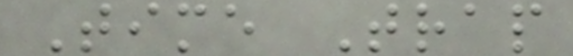Time Trap
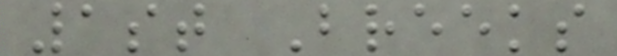1st Breeks
